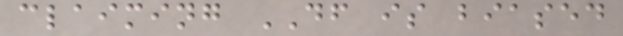claiming DF is biased
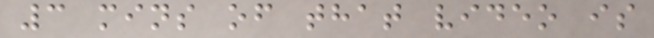3 mins of that video is
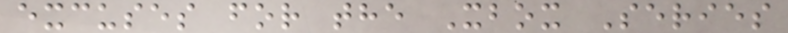excuses for the Xbox Series
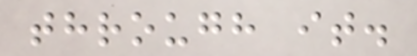through it.
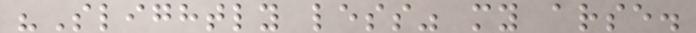"Slightly less" my arse.
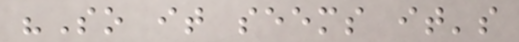"So it seems it's
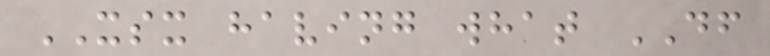XSX having what DF
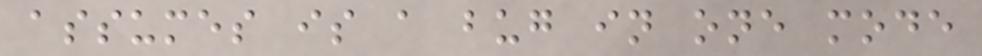assumes is a bug in one mode
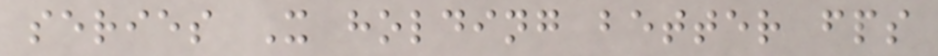series X holding better fps
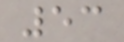53
